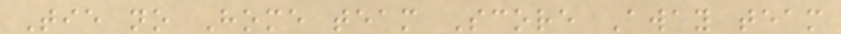Tie no Home team Score Away team
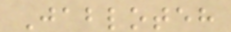Jabloteh
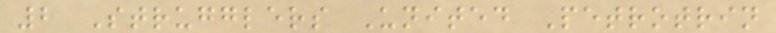2 Strugglers United Petrotrin
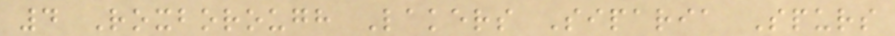4 Roxborough Lakers Siparia Spurs
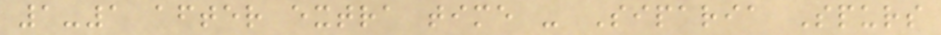1-1 after extra time - Siparia Spurs
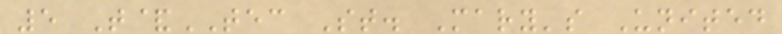5 T&TEC St. Mary's United
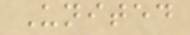United
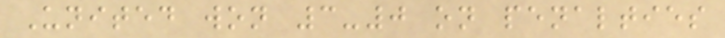United won 3-0 on penalties
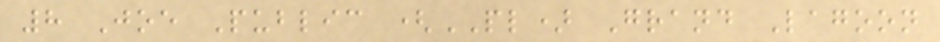8 Joe Public (PL) Grand Lagoon
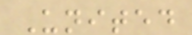United
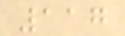117
